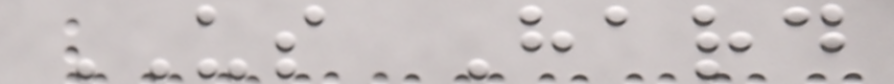US Hard
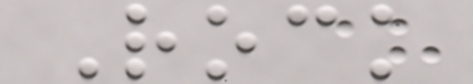Rock
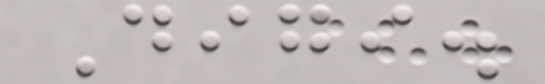Digi.
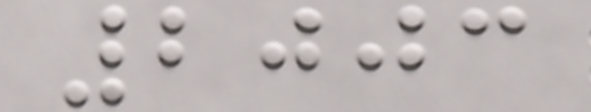2003
